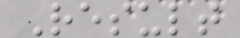Result
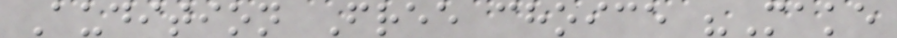Audition Free choice "Make
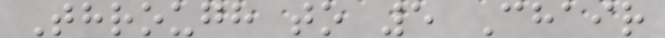Through to 5 Chair
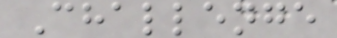Challenge
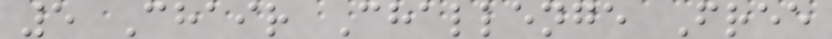5 Chair Challenge Free
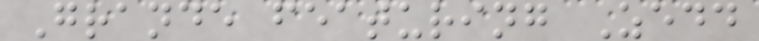Grande featuring Zedd
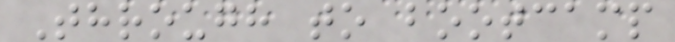Through to bootcamp
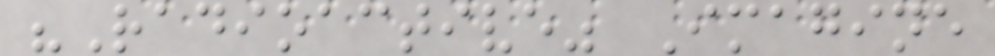"Radioactive" Imagine
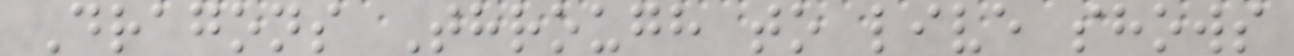Dragons Through to live shows
